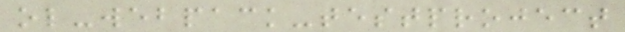ol-webpack-testproject
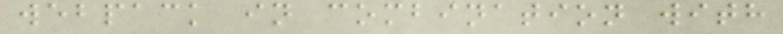webpack in combination with
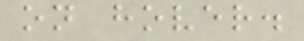on hover.
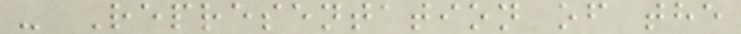- Representation of the
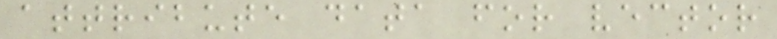attribute data for vector
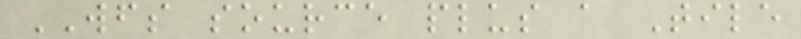WFS source plus a Tile
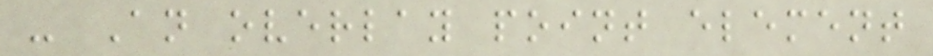- An overlay point element
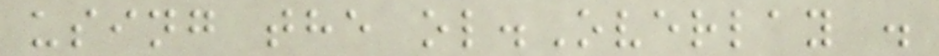using the ol.Overlay .
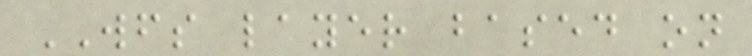WFS layer based on
